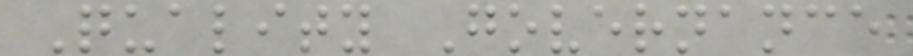Quality Governance
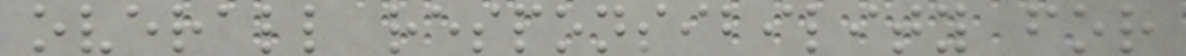overall responsibility for
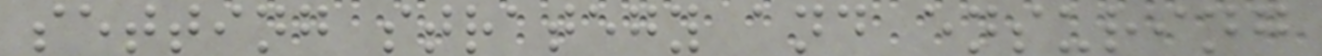setting strategy and ensuring
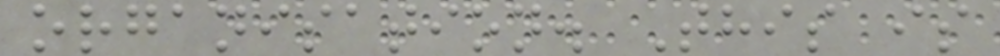organisation. This is
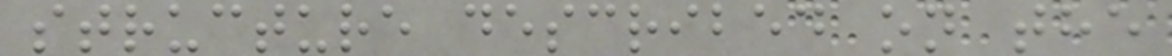structure described on the
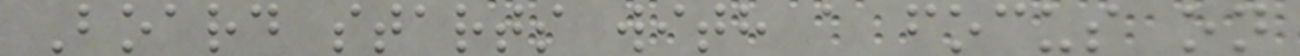Board starts with a focus on
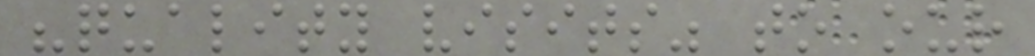"quality visits" to our
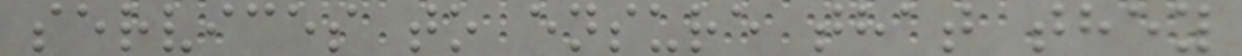services to ensure that they
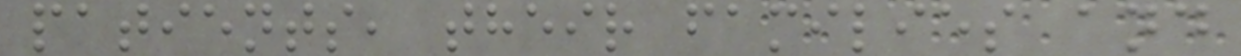patients, their families and
